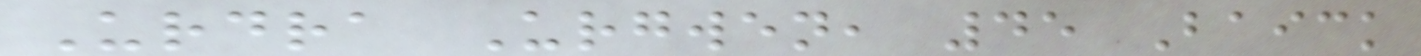Urdra Urgwen, 45 Baick
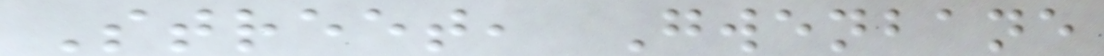Street, Gwenbane
